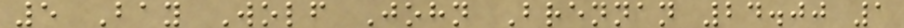5 Bay Wolf John Brennan 24.00 1
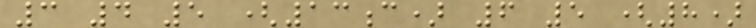3 4 5 (13c) 6 5 (8)
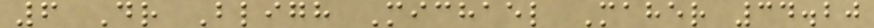6 Dr Bligh Michael Maher 34.20
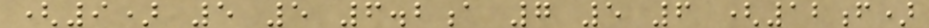(9) 5 5 6.2a 7 5 6 (12f)
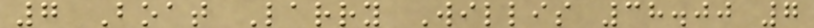7 Boat Larry Willis 38.00 7
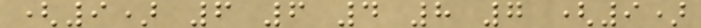(9) 6 6 4 8 7 (9)
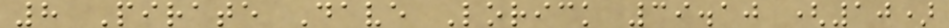8 Pirate Dave Lorick 39.10 (10)
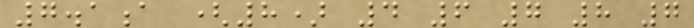7.1a (8) 4 6 7 8 7
